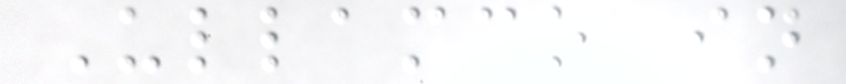Ullamco in
